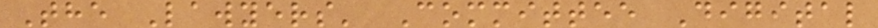The Lawyers' Committee Digital
